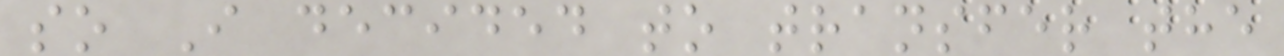so I decided to transfer the
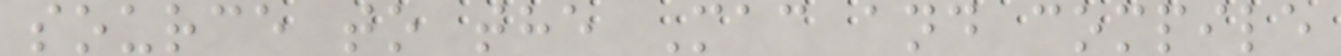source to the Mac and compile
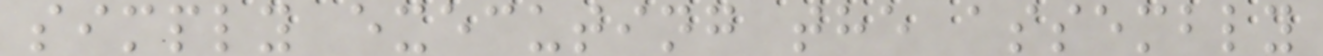simply executing the assembly
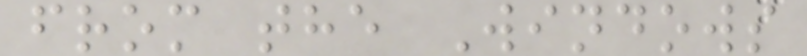from the Windows
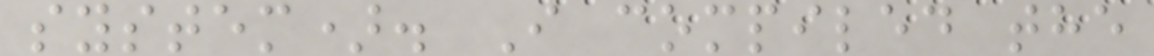system). I compiled the
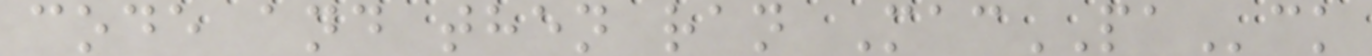code and then ran MacPAck
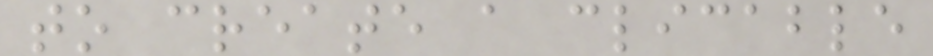to create a clicable
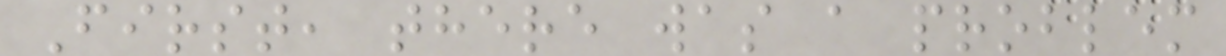First, there was a problem
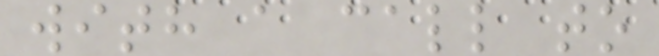with a call to
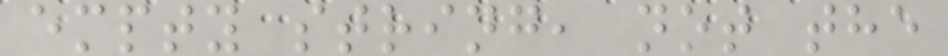empty string, not the
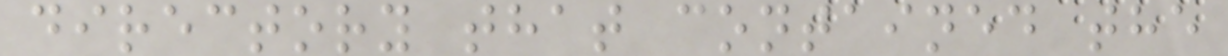directory that contained the
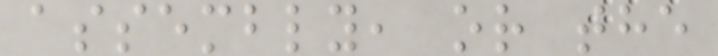assembly, or the
